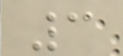3
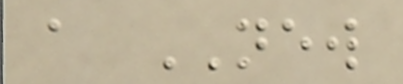a NEW
